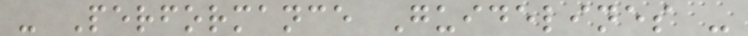- Performance Guidelines -
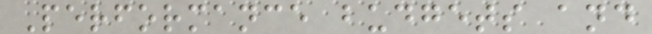Performance budgets and
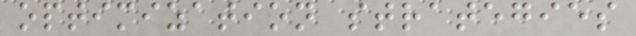optimization strategies
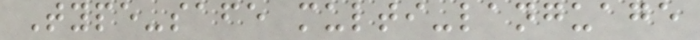Type-safe multi-language
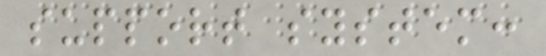support system:
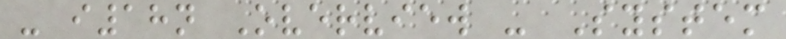- i18n Overview - System
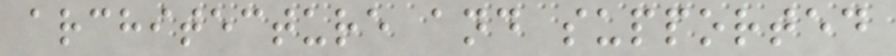architecture and supported
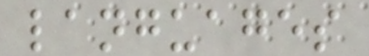languages
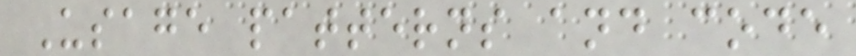Usage patterns and code
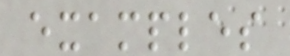examples
